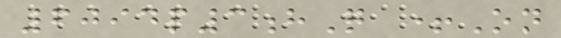6094p3hQ +On
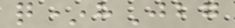q*hJbg
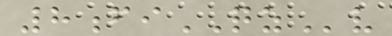8fiQZv
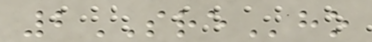2SREho
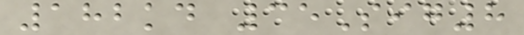182kd 35Sig8
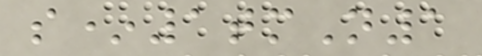s*1tmN1
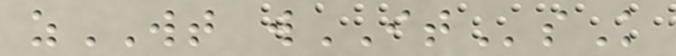zWT wITsK
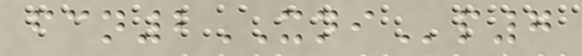fcn2XNIp7
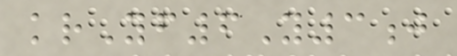krYf6Y3j
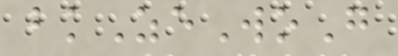bkZeWoG
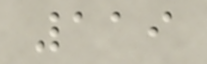119
